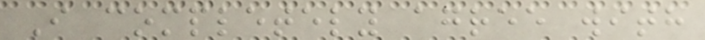I completely agree with
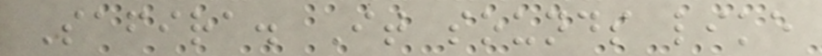Safira. It sounds like
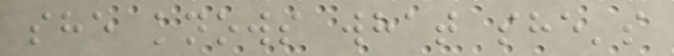she knows what she's
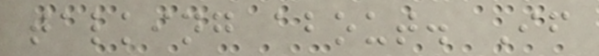talking about. If
